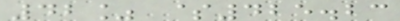42% $425.23
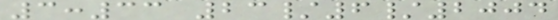3:33 23/6/2004
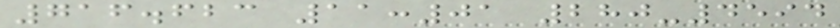716.623 11:01 280-4594
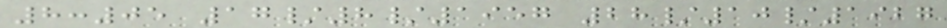8:05 17/8/1957 28/10/1927
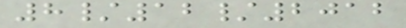8/12/2012
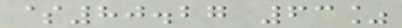$80.27 63%
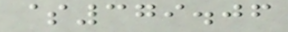$379.06
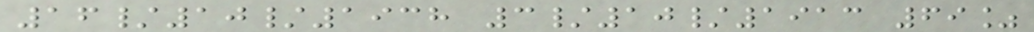16/10/1938 3/10/1913 69%
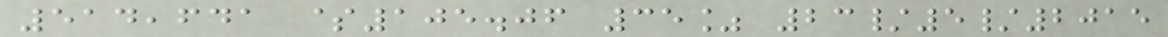514,641 $105.06 35% 23/5/2015
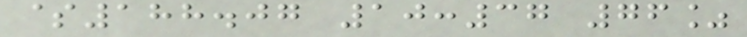$188.07 10:37 76%
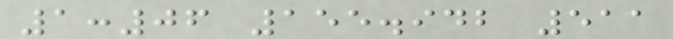1:06 155.942 511
